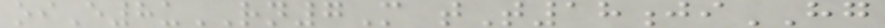oiE8uRN7M tT18jiHG
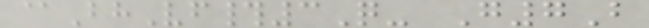@BhVf#3Q- G7B
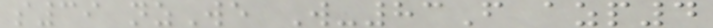s39 nzWe W-83F azp4
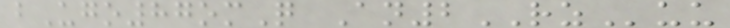bUgo87omQ An2RZuu
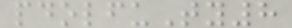pdolfuTy8
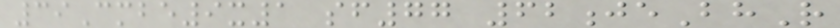39Cmbe9x1 sf77 62jeBhR
